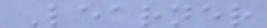Learner
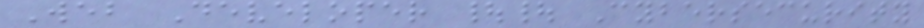Web Developer || Cybersecurity
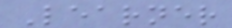Learner
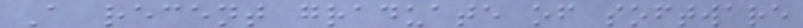A recent graduate of software
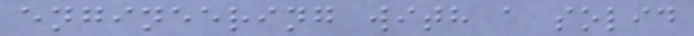engineering with a solid
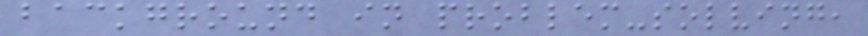background in problem-solving,
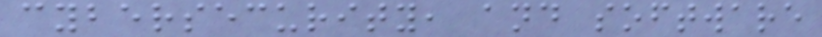cybersecurity, and software
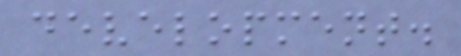development.
